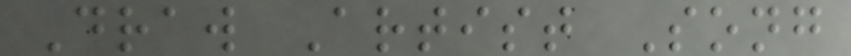Draw Artist Song
